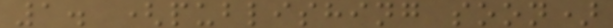1. (publishing soon)
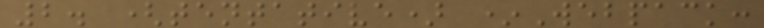2. (tentative) *Webpack:
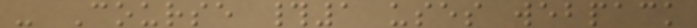- Course #1 uses webpack
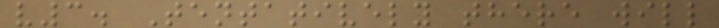v3. Tentatively there will
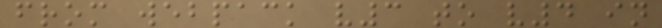from webpack v3 to v4 in
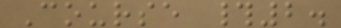Course #2.
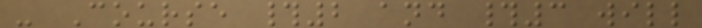- Course #2 and #3 will
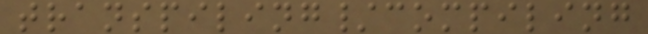transpiling/compiling
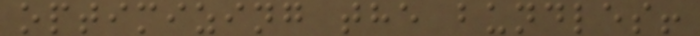optimizing the bundles!
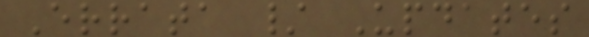Errata / Updates
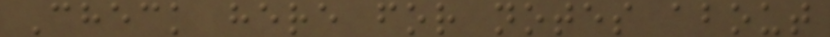Check here for notes about
